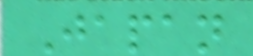Japan
